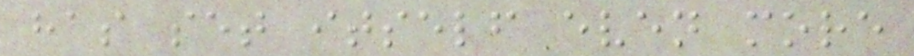has set itself even more
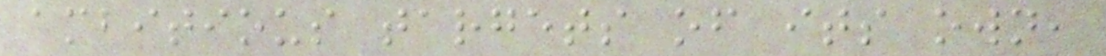ambitious targets of its own,
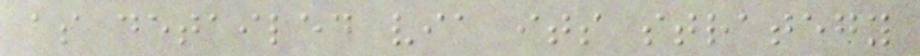as detailed via its strategy
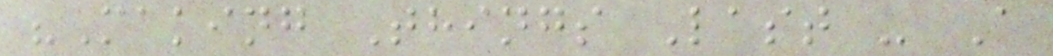"Making Things Last - A
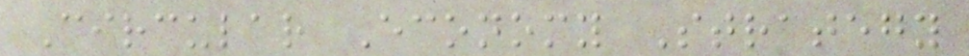Circular Economy Strategy
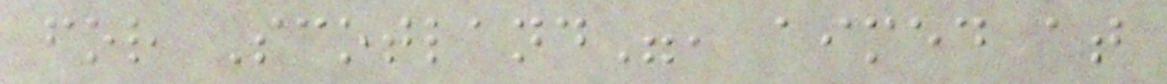for Scotland", aimed at
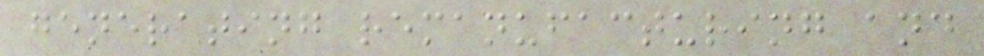generating remanufacturing and
